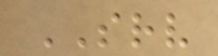SRV
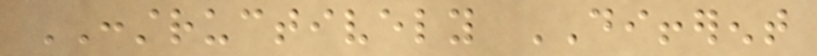CONSTRUCTIVELY DIFFERENT
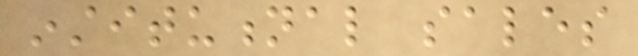institutional sales
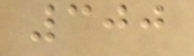300
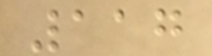117
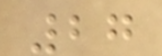27
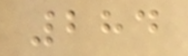284
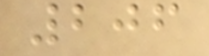206
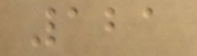121
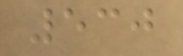530
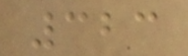323
